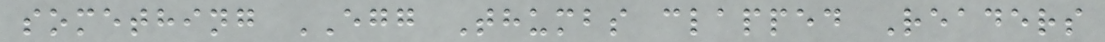something EGG Thumbs clapped Readers
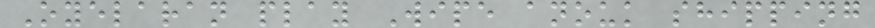Oyelaran play Wipe anouk shipping
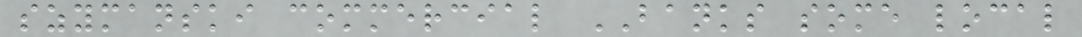szymanski commercial BANKS some local
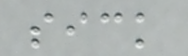sick
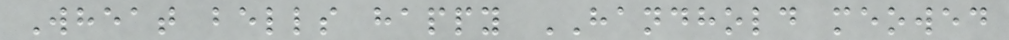Wheat bells happy HANDHOLD meowed
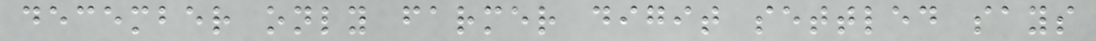december only farmer digit settled says
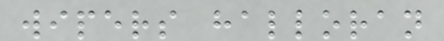wipers halloran
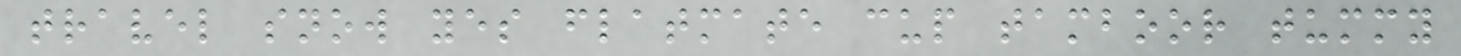travel snow yes flatmate cup tamboor tummy
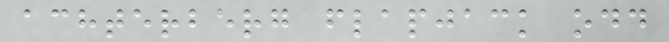achterberg flapjack odd
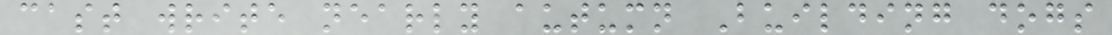cast write nearly autumn Building dogs
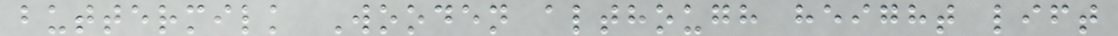buttermilk Wooden although height lift
